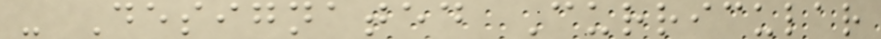- Designated Curricular
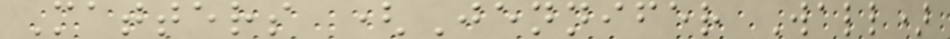Matters (Jennifer Wall)
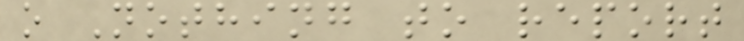o Nothing to report
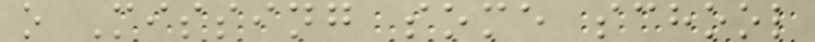o Missing some school
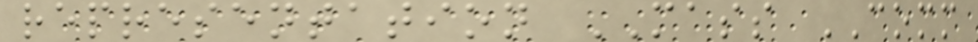representation MASS COMM
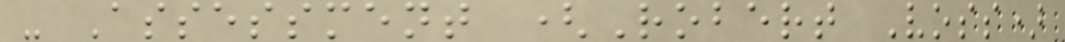- Assessment (Robert Voss)
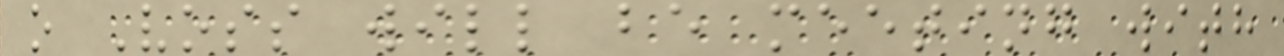o Voss will be meeting with
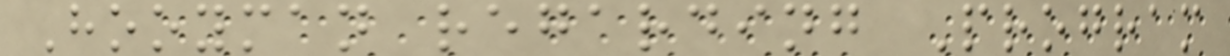Hooyman regarding Program
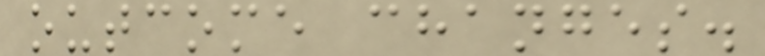outcome changes.
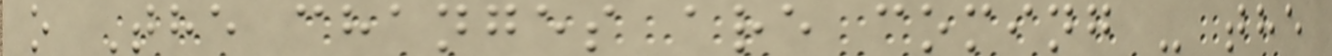o The changes are coming - the
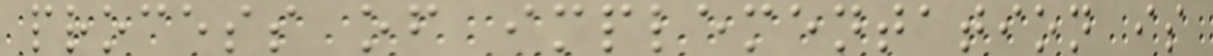process of implementation is
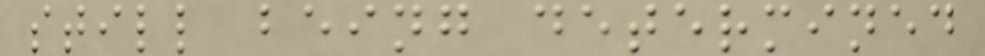still being determined
